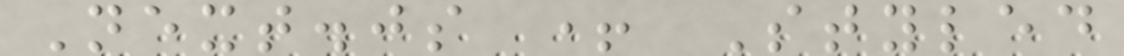Next.js + Styled
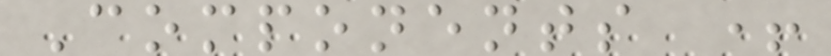Components +
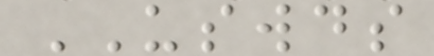USWDS
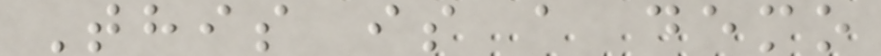This is a demo
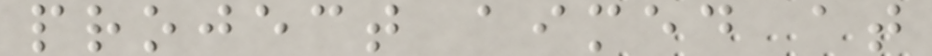project aimed at
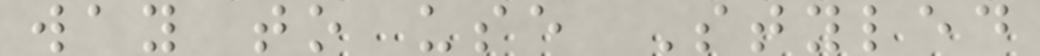way to use Styled
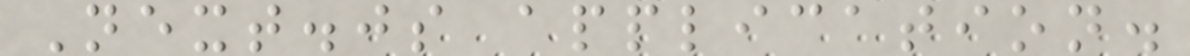Next.js application.
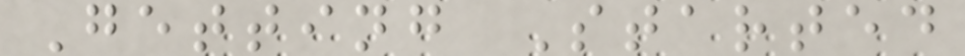Getting Started
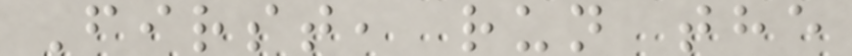First, run the
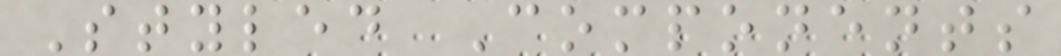Styled Components
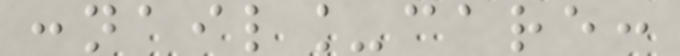:nail_care:
